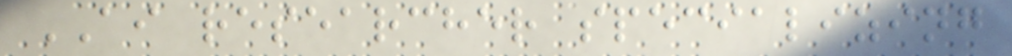AI researcher specializing
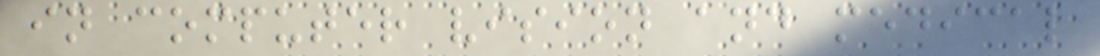in computer vision and medical
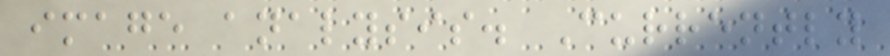image analysis. Currently
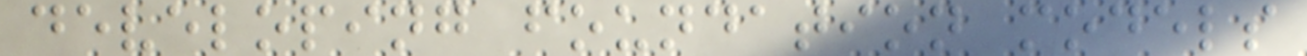developing foundation models
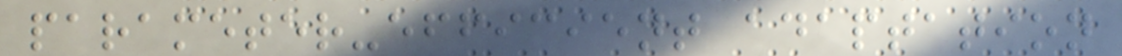parameter-efficient adaptation
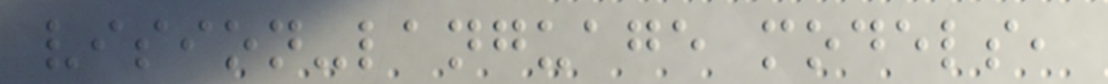vision-language models,
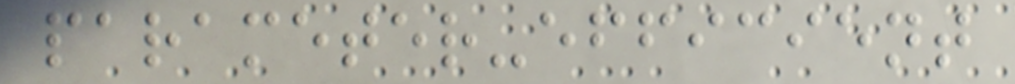parameter-efficient
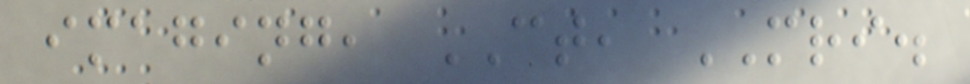imaging, CT, MRI.
